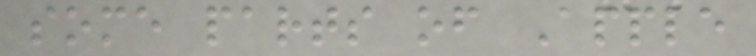some parts of Apple
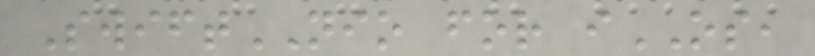SwiftNIO for iOS,
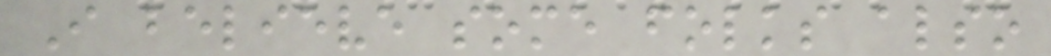I believe some folks also
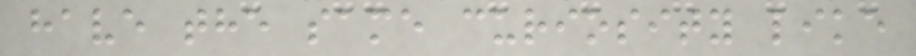have the same curiosity like
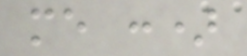me :)
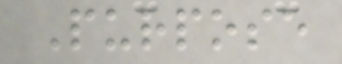Purpose
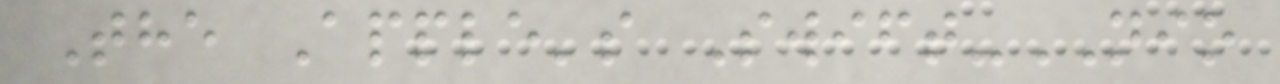The Apple's Swift-NIO
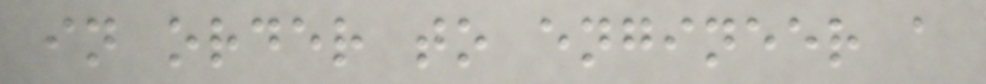in order to engineer a
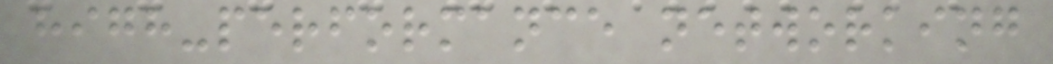high-performance networking
